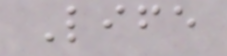Life
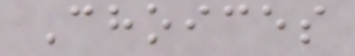Choices
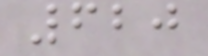620
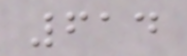614
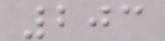203
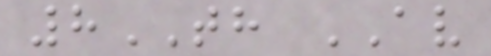8TH AV
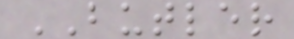BUTLER
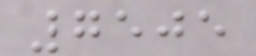7505
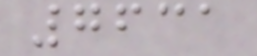7631
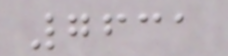7631
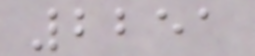2251
